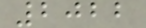2022
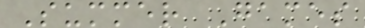Summer Games
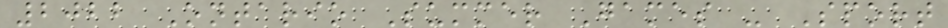2022 Ontario Summer Games - Sport
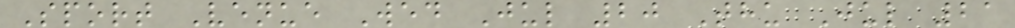Sport Venue Wed Jul 20 Thu Jul 21
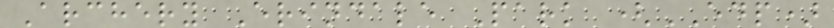Archery Erindale Park (EDP)
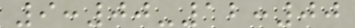9:00-12:00
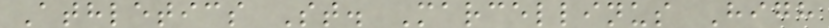Athletics St. Marcellinus High
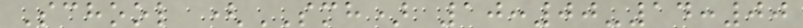School (SMH) 10:00-14:00
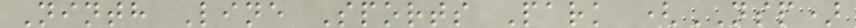Ninth Line Sports Park (NSP)
